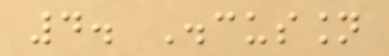4. Discussion
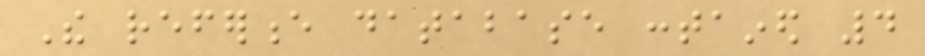The reference database contained 4
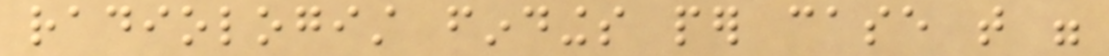radiologist findings per case that were
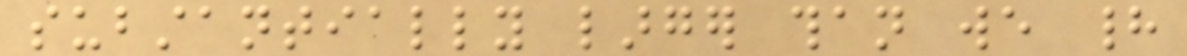substantially larger than we had
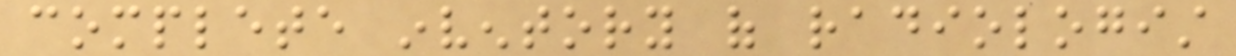complete inventory of radiologist
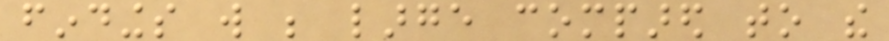findings will be large compared to the
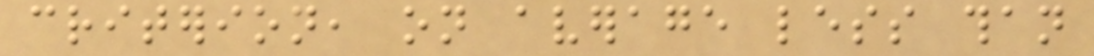criterion, on average less than
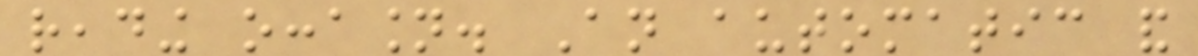reading occasion. An automatic and
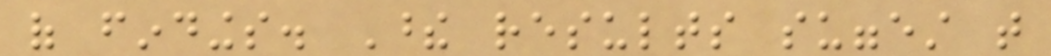of findings. These results suggest that
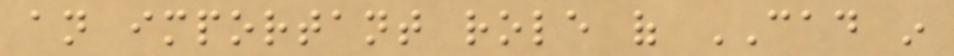an important role of CAD in
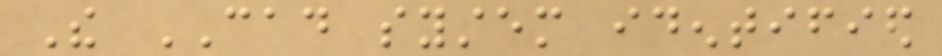The CAD system identified
